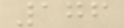176
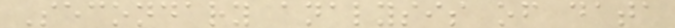Secondary analysis of data
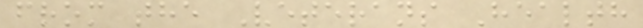from the Veterans Health
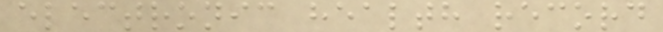electronic health record
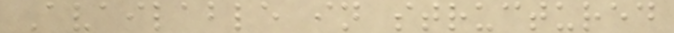Available in structured
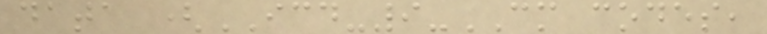data (ICD-9-CM codes,
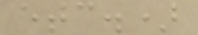etc.)
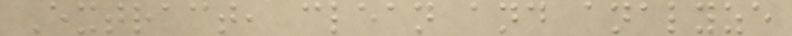Extract, clean and analyze
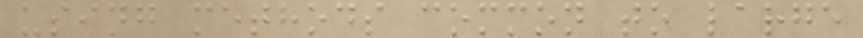using methods common to large
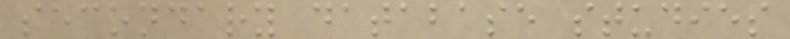secondary database studies
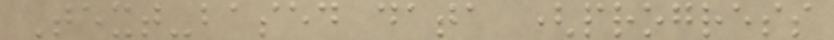Text-based data (progress
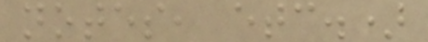notes, etc.)
